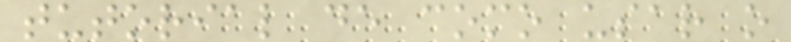tutorial de como usar o
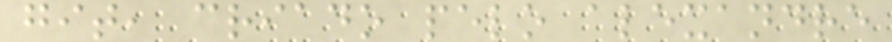git, criado pelo alexandre
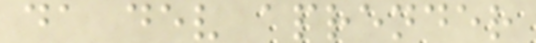da dev aprender
